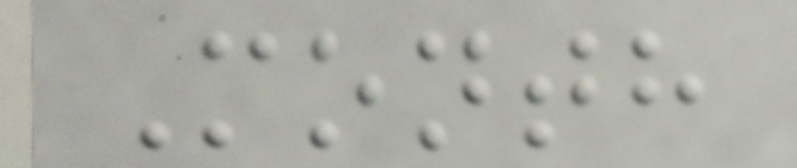Month
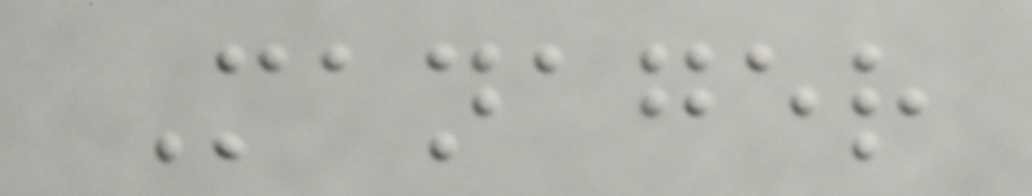Manager
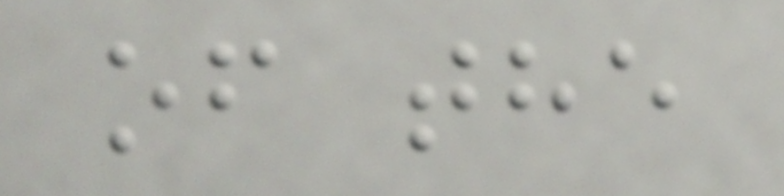of the
